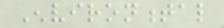Environmental
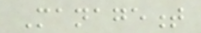Management
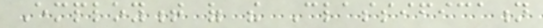Employment of the Classification
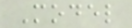Model
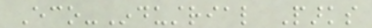Eco-Industrial Parks
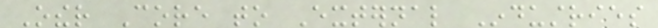Other Core to External Industries
